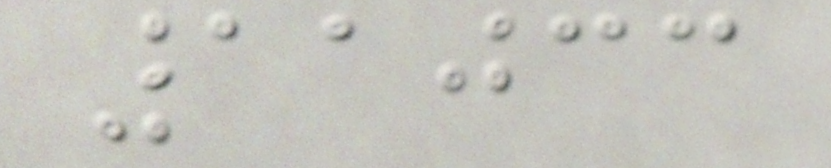11033
